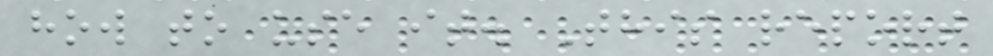how to use it. This report
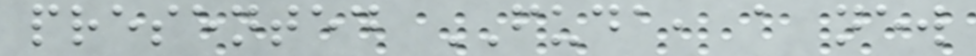presented FUDA, a new
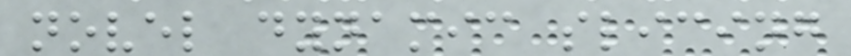novel dynamic slicing
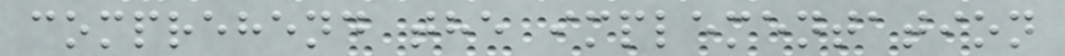comprehend the implementation
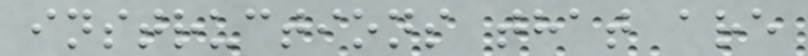instructions that are
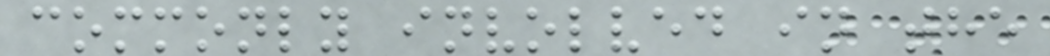commonly involved in the
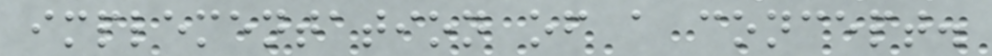implementation of a concept.
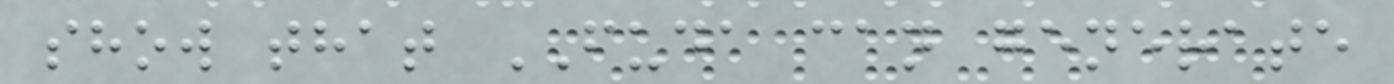show that FUDA can generate
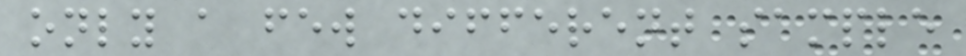only a few different sample
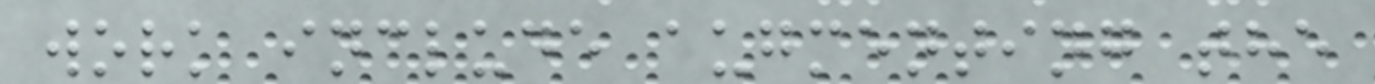work include augmenting the
